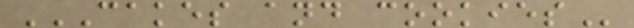CAKES AND COOKIES
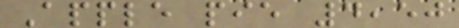Apple pie 4,50
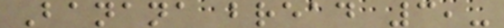Banana bread 3,-
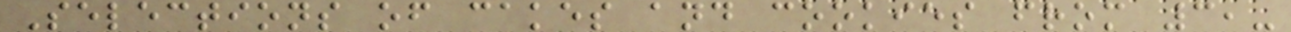Selections of cakes and cookies from 3,-
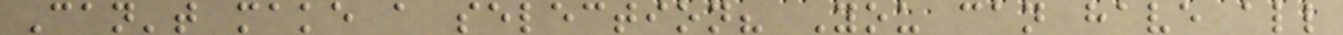Can't make a selection? You can have all
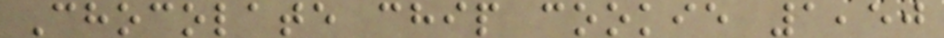Chocolate chip cookie 1,50
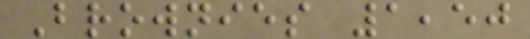Brownies 1,50
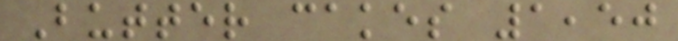Butter cakes 1,50
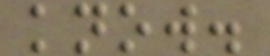know.
